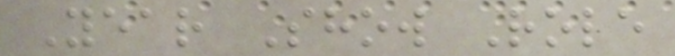Year Show Role
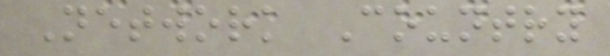Network Country
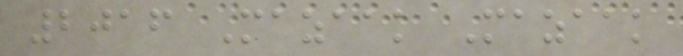2016 Mazaak Mazaak
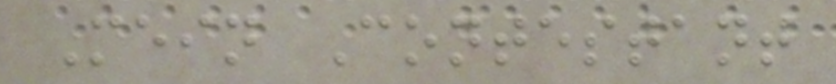Mein Contestant
